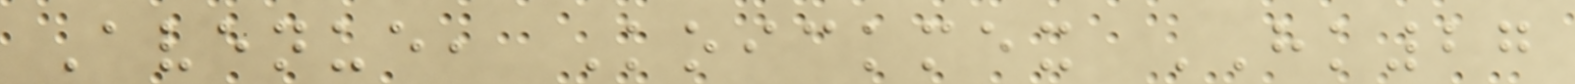Avenue, Koickmex HK27
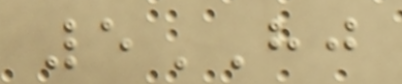5HJ
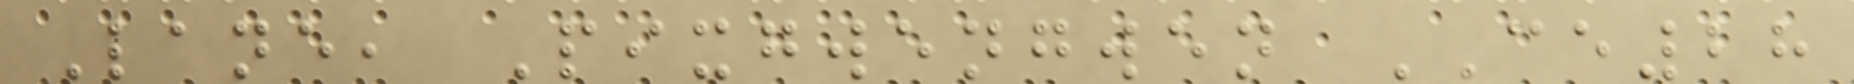Lane, Pixgwengwen CE28
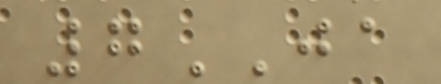7JA
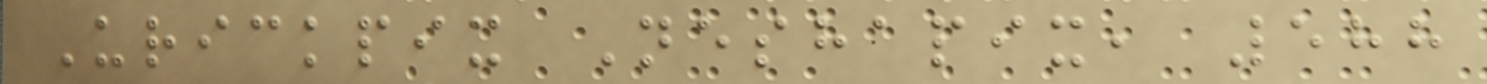Urickpix Neshapix, 588
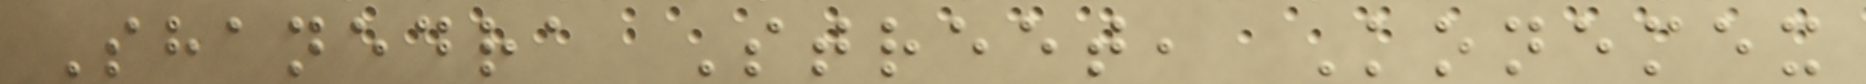Shanedra Street, Konemex
